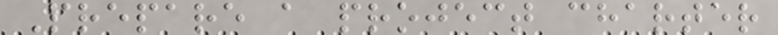Prepare a project charter
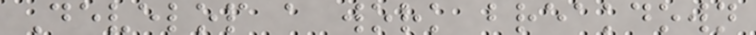Develop a work breakdown
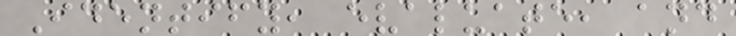Identify, evaluate, and
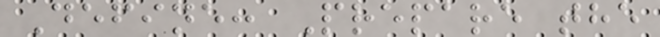Define: Prepare the
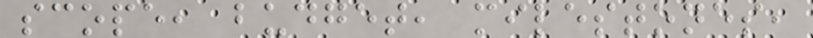scope, budget, milestones,
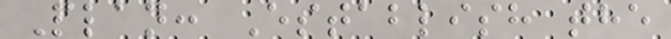Plan: Establish the
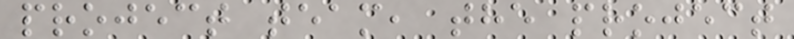project team, the project
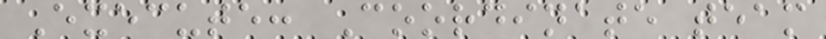Execute: Coordinate team
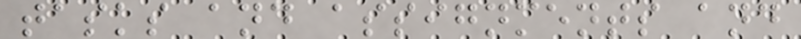tasks and assignments and
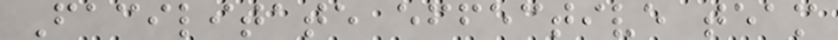Facilitate effective team
